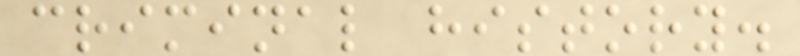criminal history.
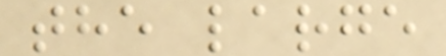the large
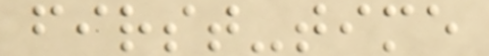first-time
